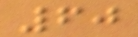60
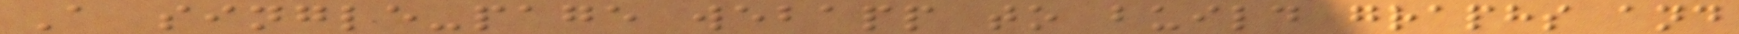A single-page webapp to build graphs and
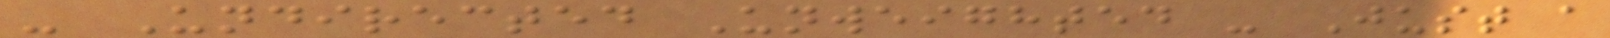- Undirected Unweighted - Just a
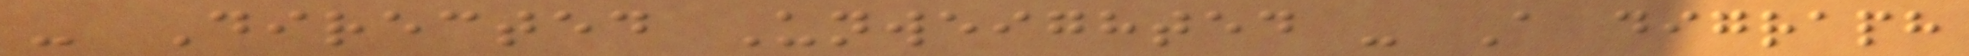- Directed Unweighted - A digraph
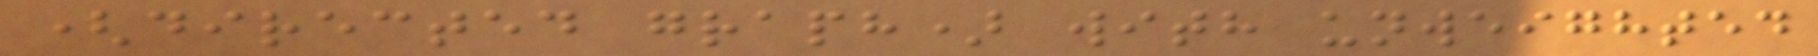(directed graph) with unweighted
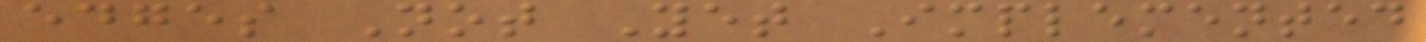edges Not Yet Implemented
